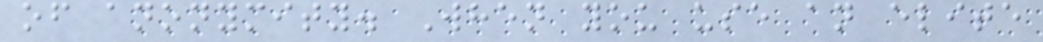of anonymity. When you use an elite
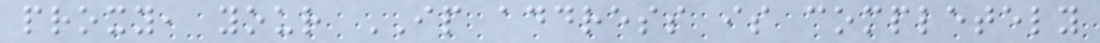proxy, your IP address is completely
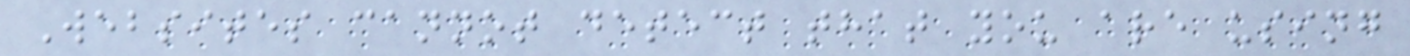Websites cannot detect that you are using
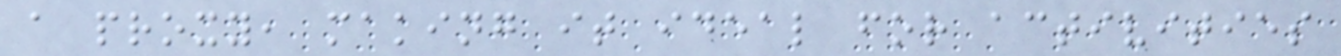a proxy, making it ideal for activities
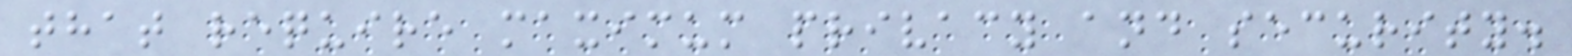that require maximum privacy and security.
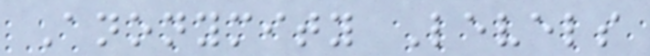Anonymity Levels
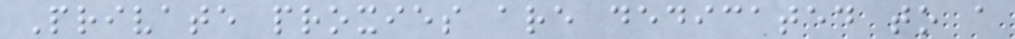Private proxies are dedicated to a
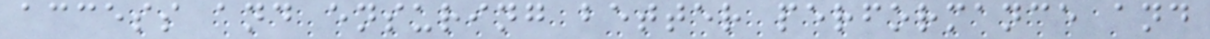access and ensuring better performance and
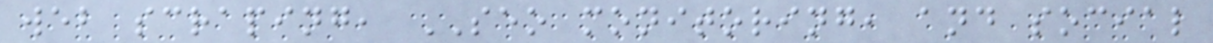web scraping, SEO monitoring, and social
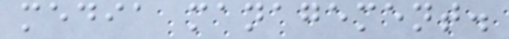media management.
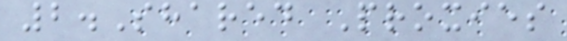2.Shared Proxies
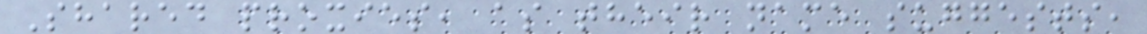Shared proxies, as their name suggests,
